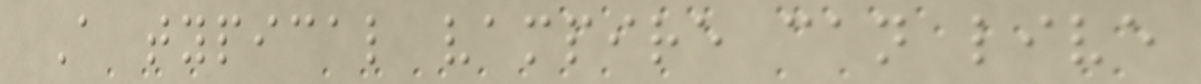A typical vampire can live
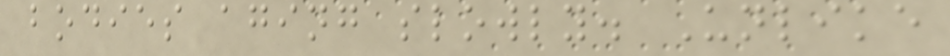bodies aging slowly. Unlike
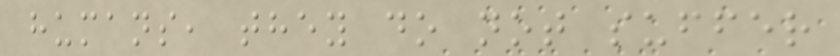humans, they do not suffer
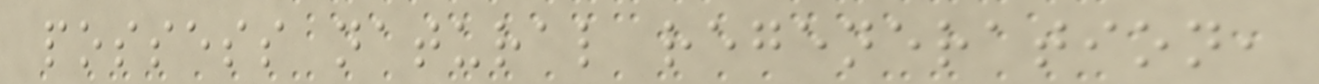possess natural regeneration,
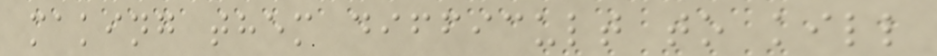making them difficult to kill
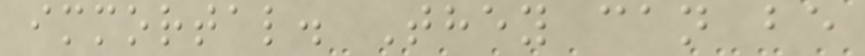immortal. They can be
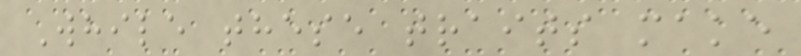While these traits make
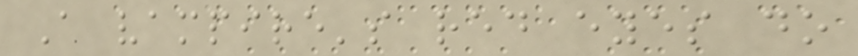A vampire's red eyes do
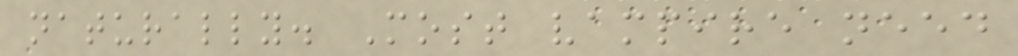naturally. Most vampire need
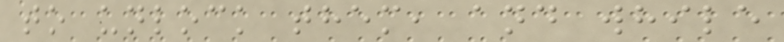to unlock them, and while
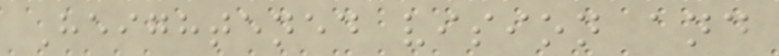Heightened vision and
